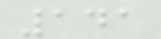141
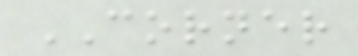CORNER
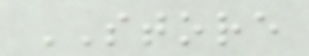STORE
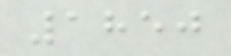1850
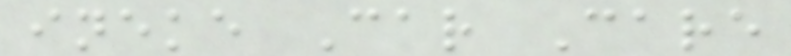ineke Car Care
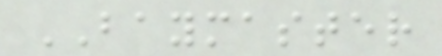BAYMASTER
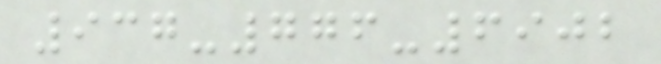937-776-6902
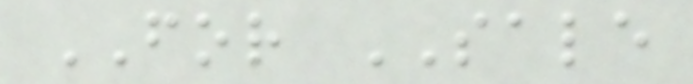FOR SALE
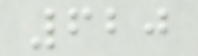620
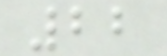22
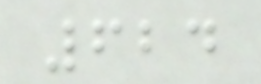624
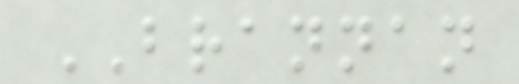BRANNAN
